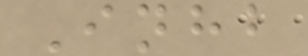Inhb
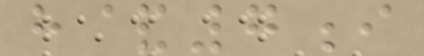h&7i
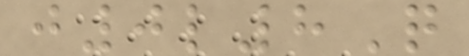j0l8Q
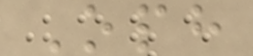Oph
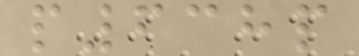p638p
